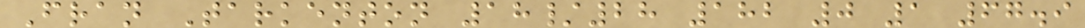Fran Tarkenton 18/28 182 0 1 67.9
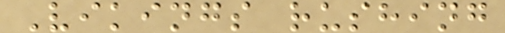Vikings rushing
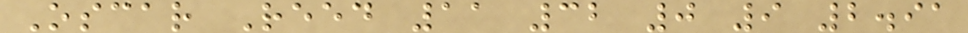Oscar Reed 11 32 0 9 2.91
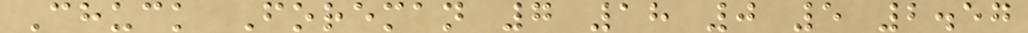Chuck Foreman 7 18 0 5 2.57
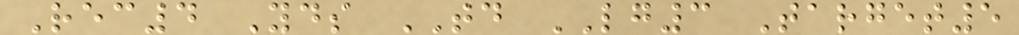Rec4 Yds TD LG3 Target5
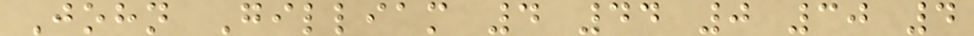John Gilliam 4 44 0 30 4
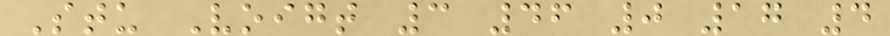Stu Voigt 3 46 0 17 4
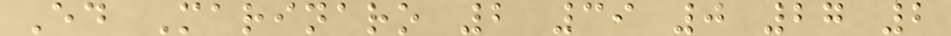Ed Marinaro 2 39 0 27 2
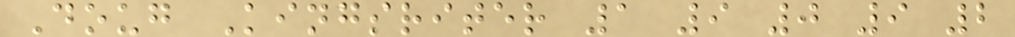Doug Kingsriter 1 9 0 9 2
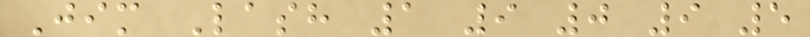Jim Lash 1 9 0 9 5
